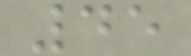45
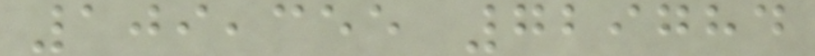109,355 729784
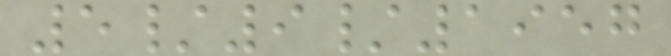5/9/1957
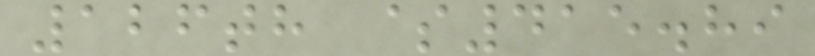126th $415.89
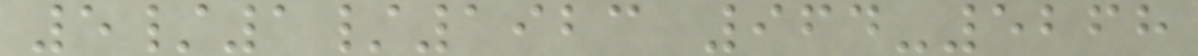5/1/1923 964-5268
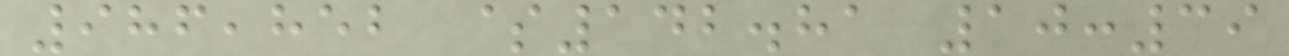986,852 $142.81 10:39
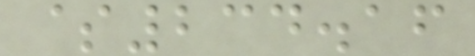$234.16
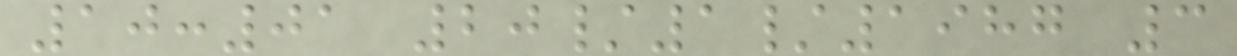10:01 20/1/1987 3
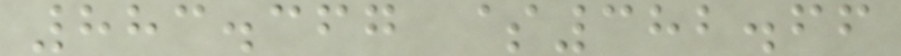883.367 $382.66
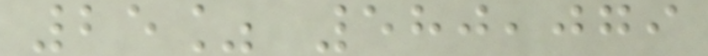25% 580,079
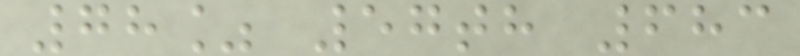78% 57th 683
